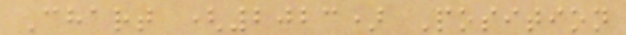Chart (2023) Position
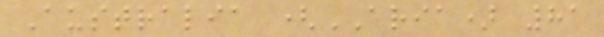Australia (ARIA) 81
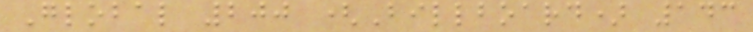Global 200 (Billboard) 143
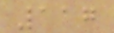117
